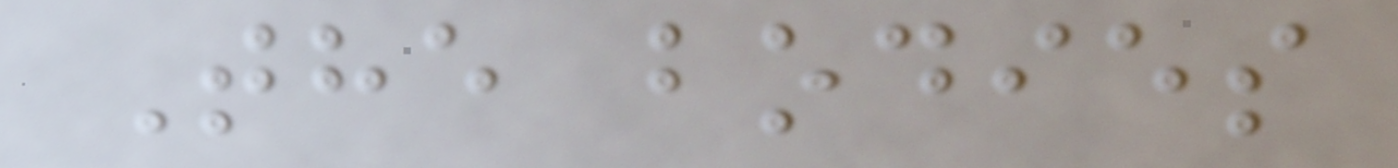The bodies
